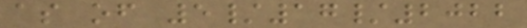as of 5/17/2022
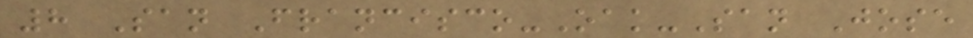8 San Francisco-Oak-San Jose
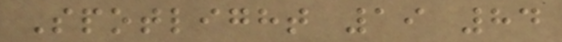Spotlight 19 84
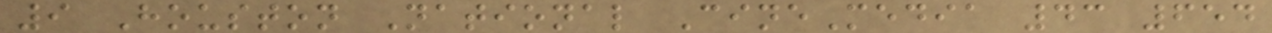9 Houston National CineMedia 43 654
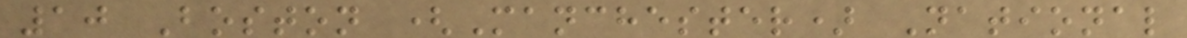10 Boston (Manchester) National
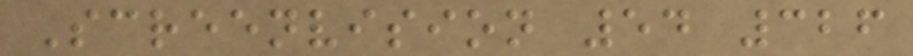Screenvision 54 326
